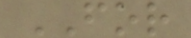FOR
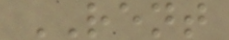RENT
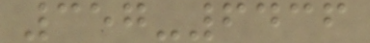357-6436
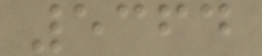5364
